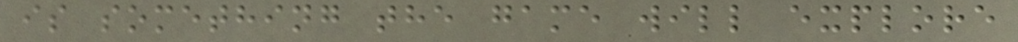is something the game will explore
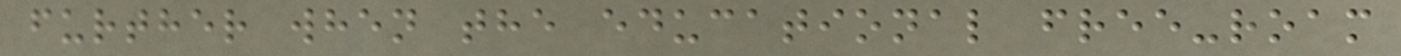further when the educational free-roam
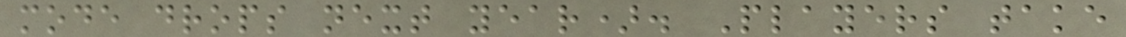mode drops next year). Players take
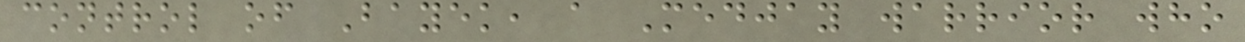control of Bayek, a Medjay warrior who
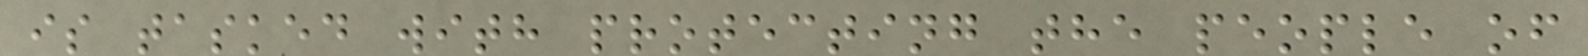is tasked with protecting the people of
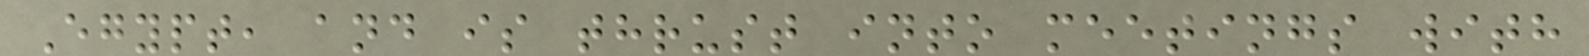Egypt, and is thrust into meetings with
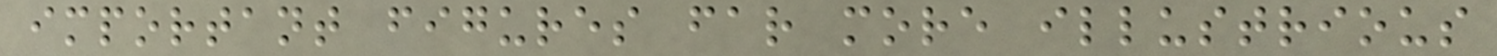important figures far more illustrious
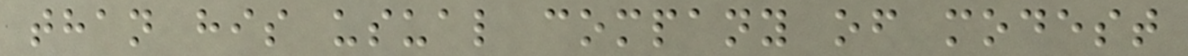than his usual company of modest
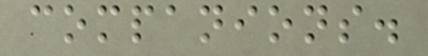companions.
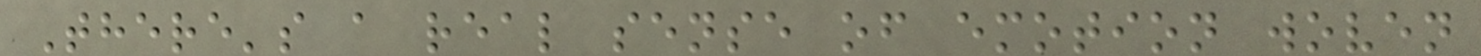There's a real sense of emotion woven
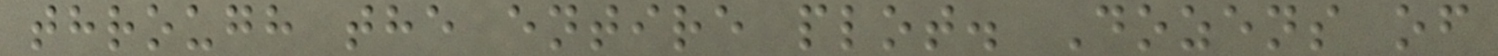through the entire plot. Dozens of
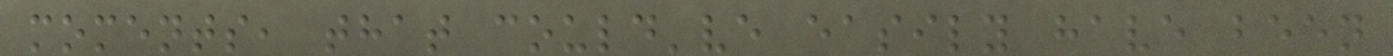moments, that could've easily have been
